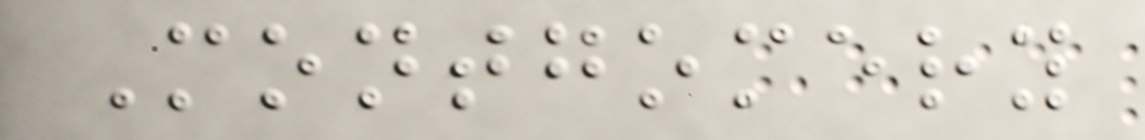Montgomery
